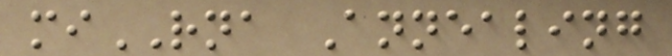miRNA Annealing
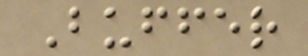Buffer
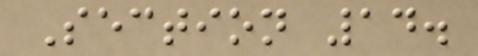Section 14.
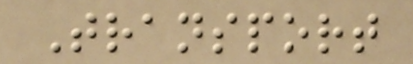Transport
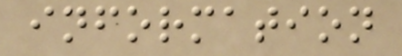information
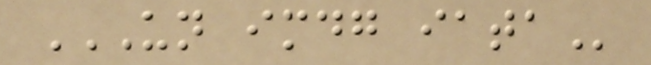UN IMDG IATA
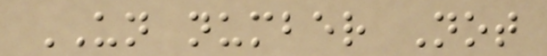UN number Not
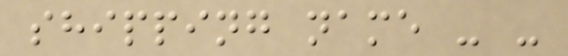shipping name - -
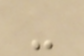-
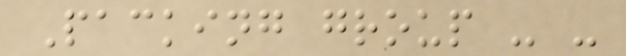Packing group - -
